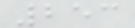253
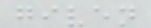given
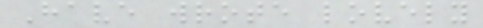Have wrote lovely
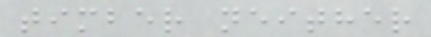timber neither
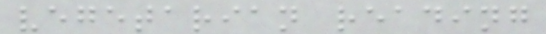vegetarian reading
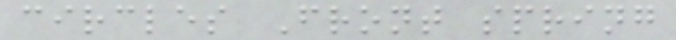circles Front spring
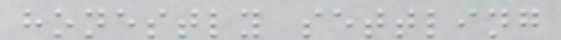honestly settling
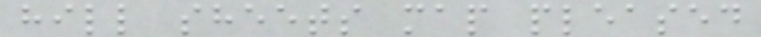hill sheets map pleased
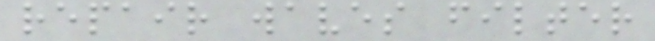repair waves filter
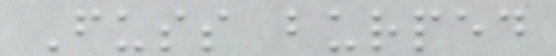Fuss burped
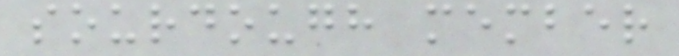sourdough member
